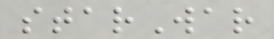starWar
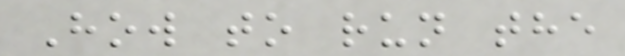How to run the
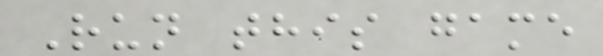Run this game
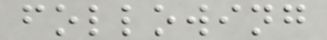following
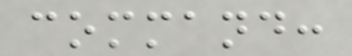command:
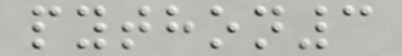python3
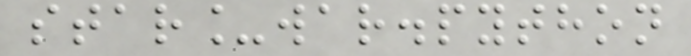star_war.python
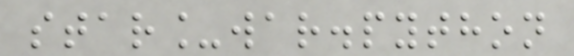star_war.python
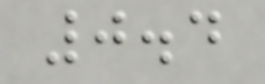0.4
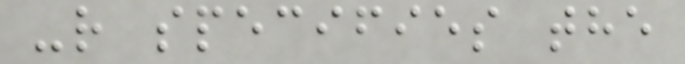-r specifies the
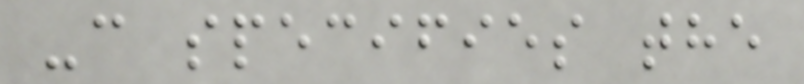-c specifies the
